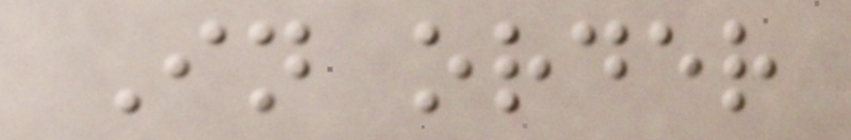In order
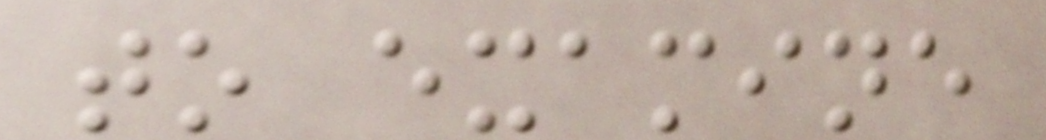to examine
